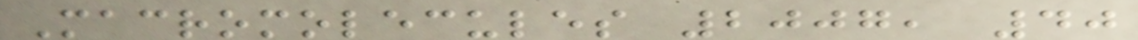Macromolecules 2007, 40
